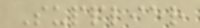Supplier
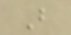B
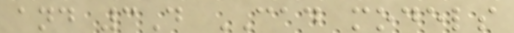and 3D CAD models
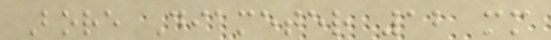Bore Diameter 12 mm
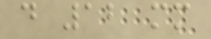d 12 mm
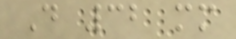D 32 mm
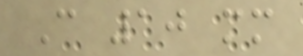C 10 mm
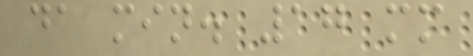da min. 17 mm
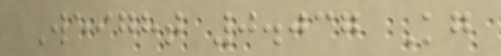Weight 0.037 Kg
